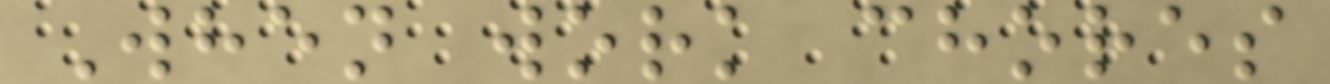When work chores
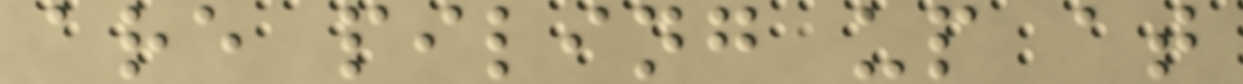are piling up at
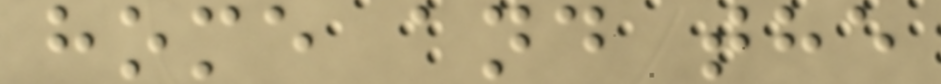home and the
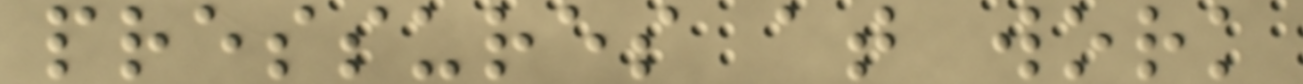pressures at work
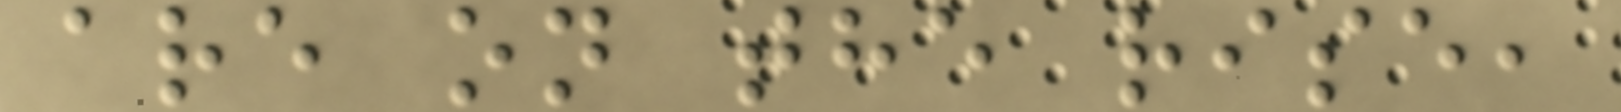are on the rise,
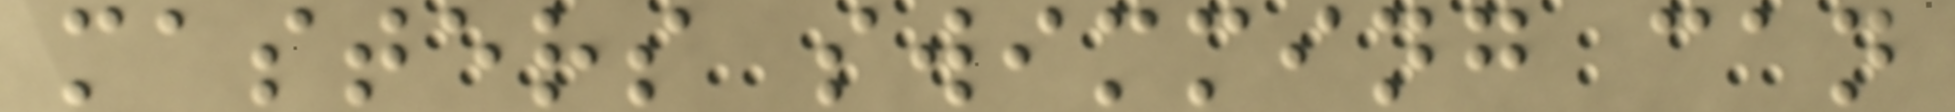masters swimming can
